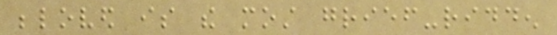beloved is the most grief-ridden
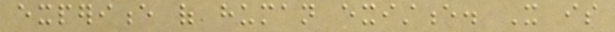experience of human existence. It is
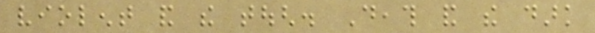violent and the tough. Death and the dark
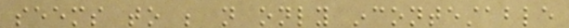seems to be not only incontestable
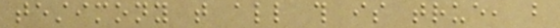testimony that all this is true, but
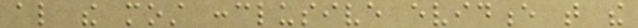also the most conclusive evidence that the
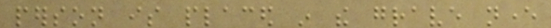person is placed in the grave never
